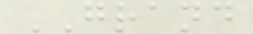GRAND
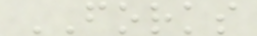FORKS
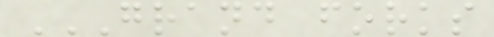GRAND FORKS
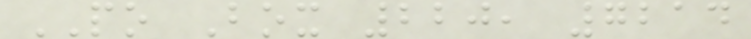PO Box 220, 7214
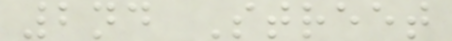2nd Street
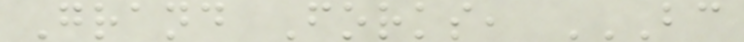Grand Forks, BC
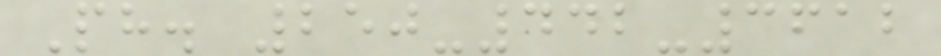Ph. 250-442-3612
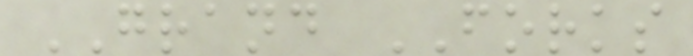GRAND FORKS
